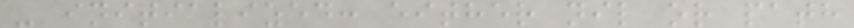- initialized: either nil or path
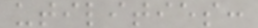utilities:
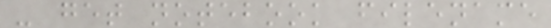- get notebook filename
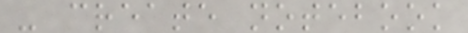- create notebook
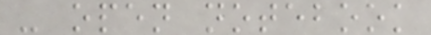- open notebook
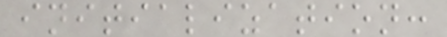initialization:
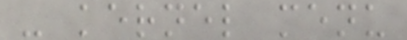- kernel menu
